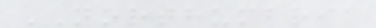NORTHUMBRIA
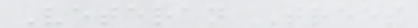Veteran Trees
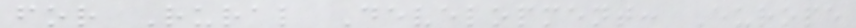for Rural Development: Europe
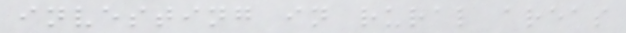investing in rural areas
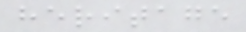heritage
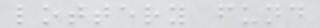lottery fund
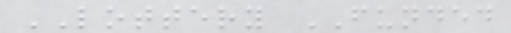LOTTERY FUNDED
